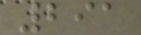291
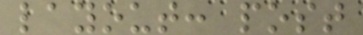layout: post
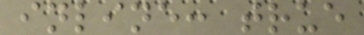inline: true
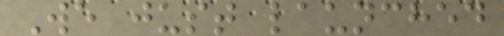We just launched
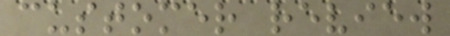customer review
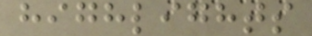highlights
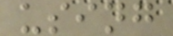using
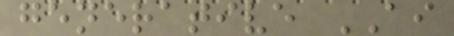generative AI
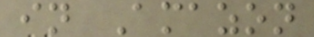in Amazon
